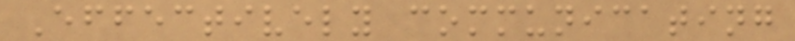Effectively communicating
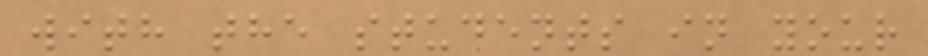with the students in your
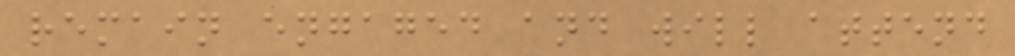remain engaged and will attend
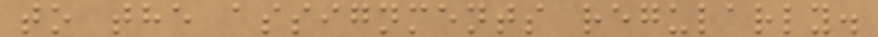to the assignments regularly.
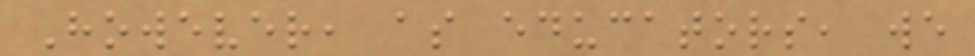However, as educators, we
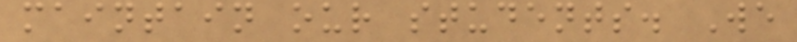maintain our students. We
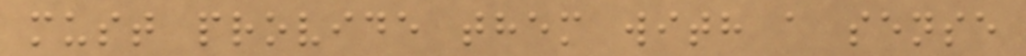must provide them with a sense
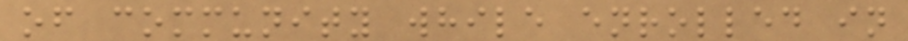of community while enrolled in
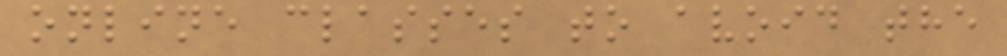online classes to avoid the
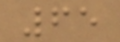65
